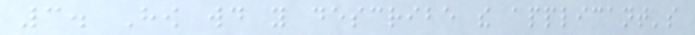3. How would you describe the applicant's
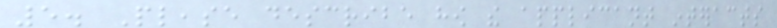5. Please describe how the applicant interacts
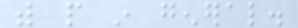with people in general.
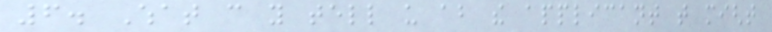6. What can you tell us about the applicant that might
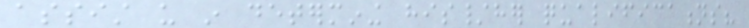assist us in determining his/her qualifications?
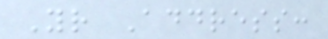Your Address:
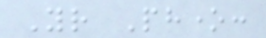Your Phone:
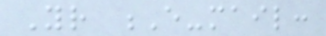Your E-mail:
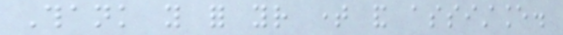Thank you for your time and assistance.
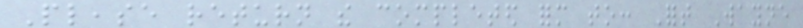Please return the completed form to: Fort Wayne
